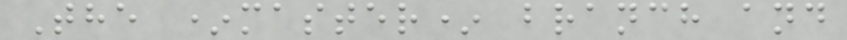The *master* branch and
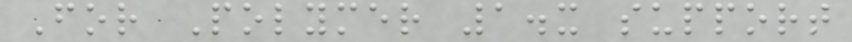For Polymer 1.x support
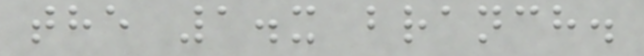the 1.x branch.
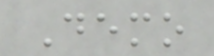Demo
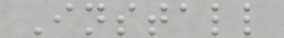Install
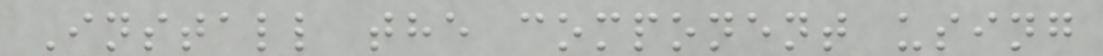Install the component using
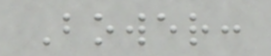Bower:
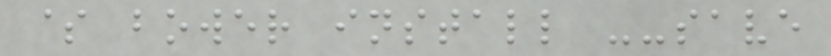$ bower install --save
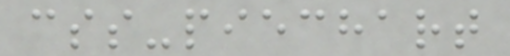css-piechart
